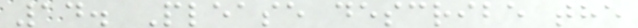14. Please describe the
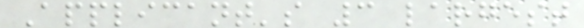Applicant's 3 largest
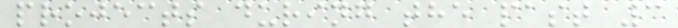projects during the past 3
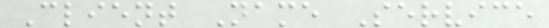Client Name Service
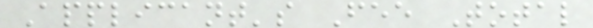Applicant's Fee Total
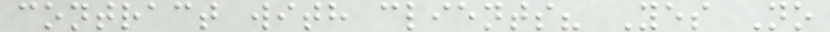contract with clients? Yes No
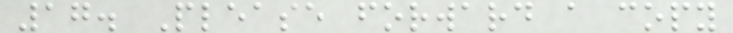17. Please forward a copy
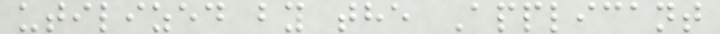utilized by the Applicant
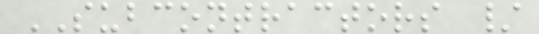SUBCONTRACTORS /
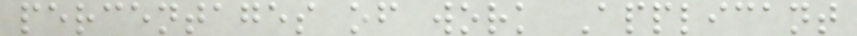percentages of work Applicant
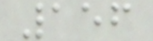156
